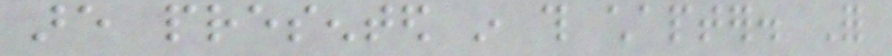are presented in this chapter. For
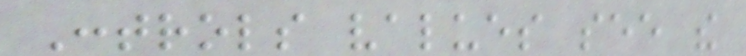Controls values see the
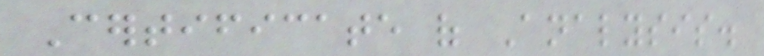Certificate of Analysis.
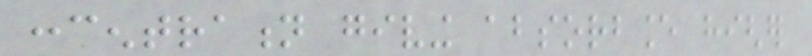concentration giving absorbance higher
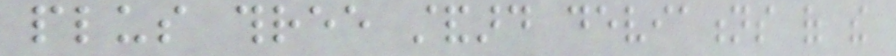plus three standard deviations of the
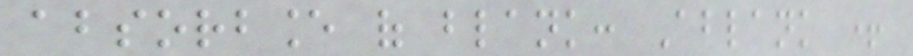absorbance of blank: Ablank +
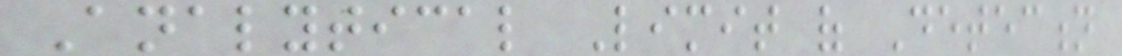Analytical Limit of Detection
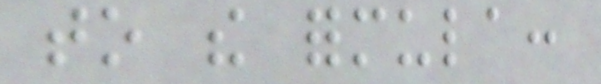to the formula:
